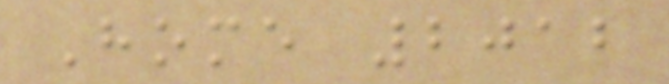Home 2012
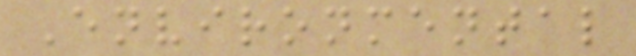Environmental
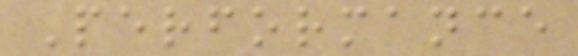Performance
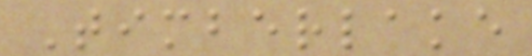Timberlake
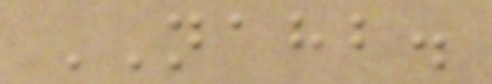NAHB.
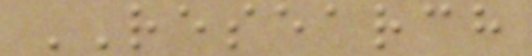RESEARCH
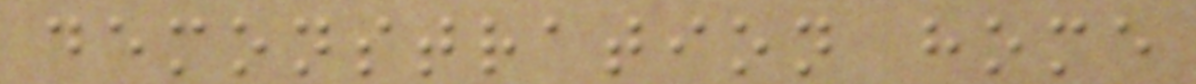demonstration home
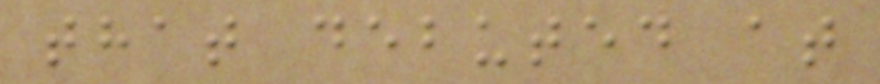that debuted at
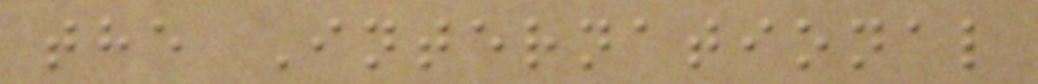the International
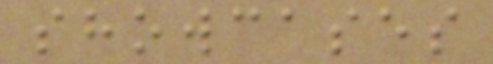showcases
